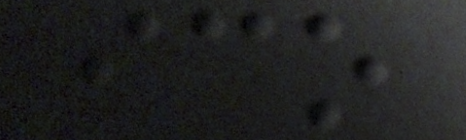ico
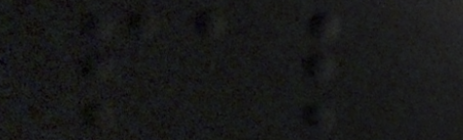pal
